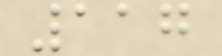117
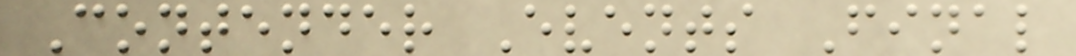Contender Events Final
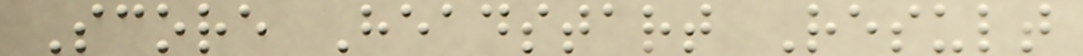Score Headstart Result
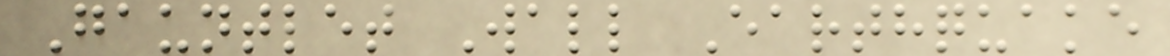Gauntlet Wall Earthquake
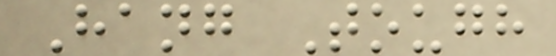Hang Tough
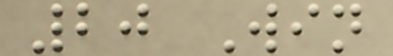20 Win
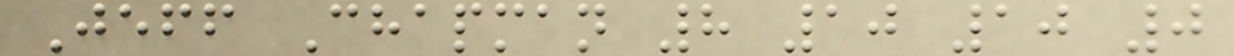Jeff Chapman 8 10 10 0
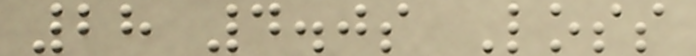28 4.0s Loss
